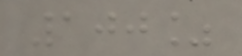100%
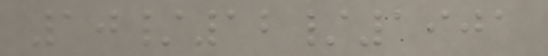10/12/1901
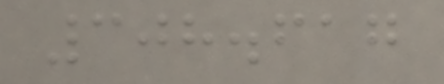308.617
